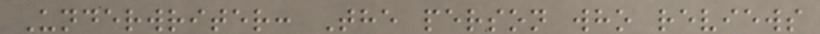Underwriter: The person who reviews
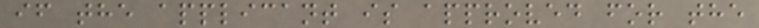if the applicant is approved for the
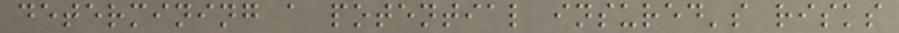determining a potential insured's risks
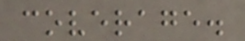coverage.
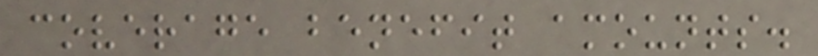coverage benefit amounts.
